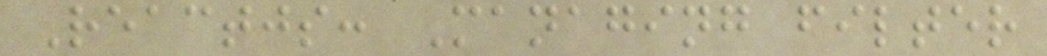Reactjs: Managing filter
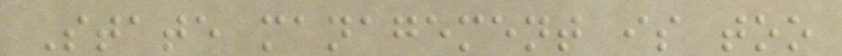State management is too
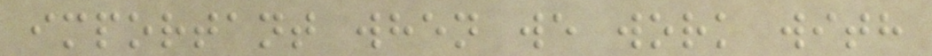important when we work with
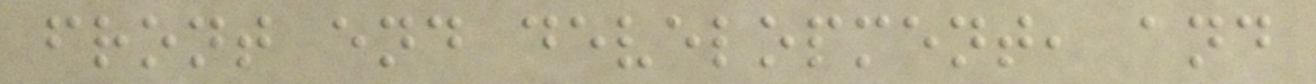front end development, and
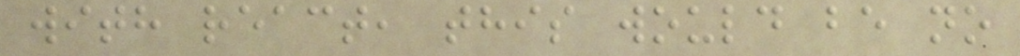with react, this would be no
